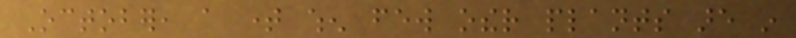October, a time when few other plants are in
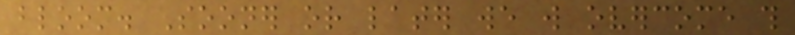bloom. Sooner or later we will overcome this
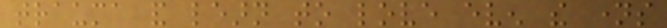trauma and learn to love even the names
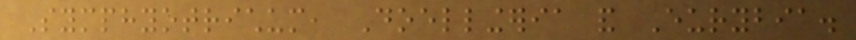Symphyotrichum, Doellingeria and Eurybia.
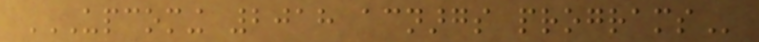UPCOMING 2018 ACNARGS PROGRAMS
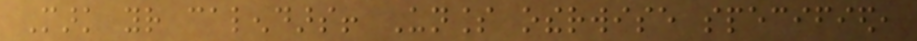Mark your calendars! Unless otherwise specified,
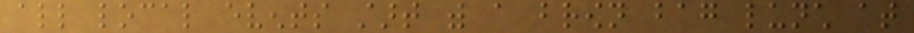all local events start with a brown bag lunch at
